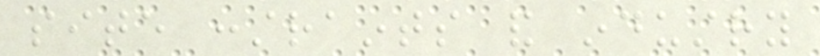site constraints and industry
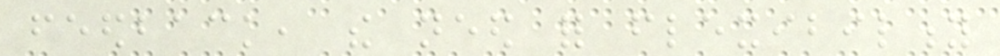feedback, the need for flexibility
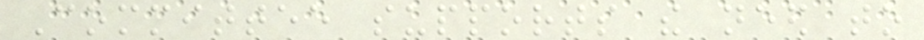Committee supports the need to
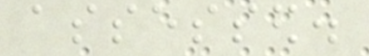assessed.
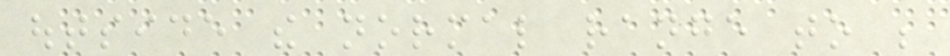outside the normal range to be
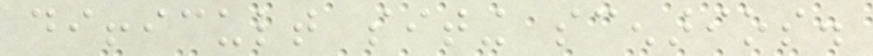difficult siting scenarios.
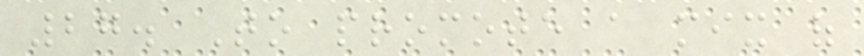27. To promote a mix of
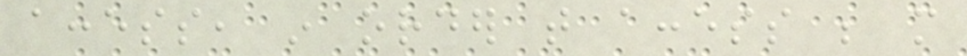access, in order that access be more
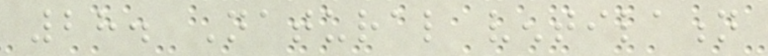28. Natural ventilation
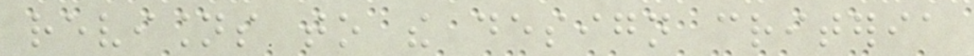revisions to the design criteria
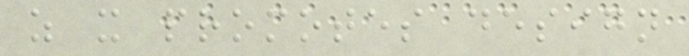as it promotes design
